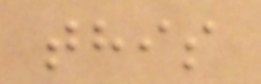this
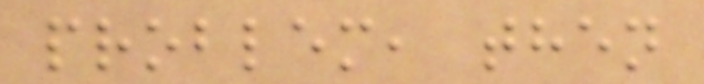problem, then
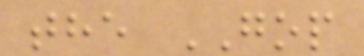the GOP
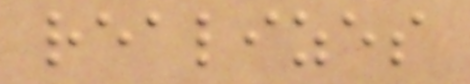realizes
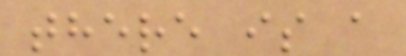there is a
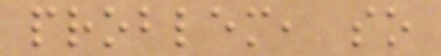problem, so
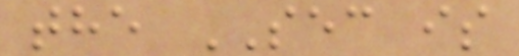the SEC is
